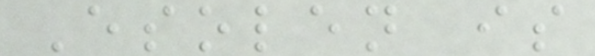Esolen is
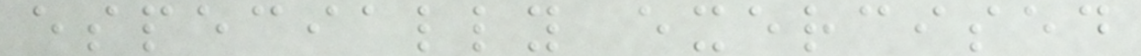especially exercised
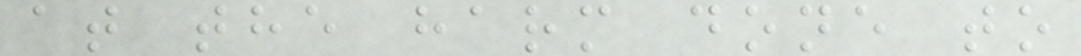at the harm done to
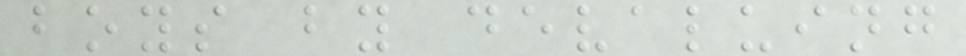boys by devaluing
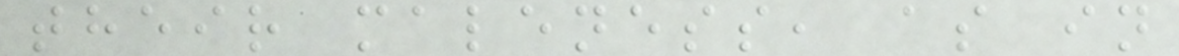their maleness, as in
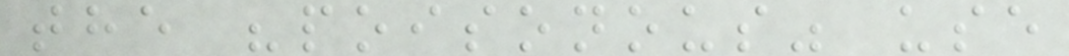the "poisonous" use
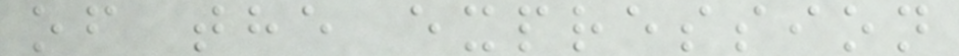of the expression
